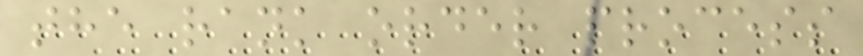the rank order process
